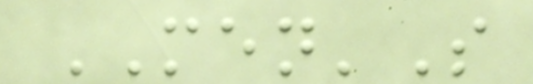MEN'S
